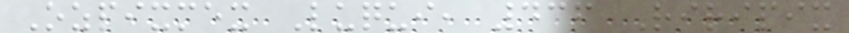Ozpixmex Luqui, 436 Riripix
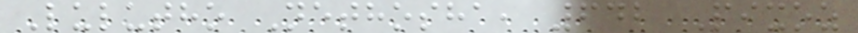Lulutho Nethosha, 642 Pixoz
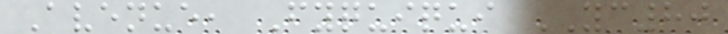Avenue, Fyquiqui YC80
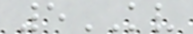5KV
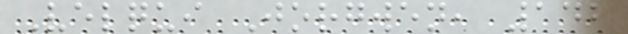Velqui Jorgwen, 142
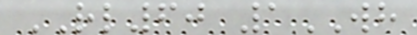RL60 1WH
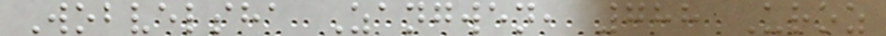Wobvelsha Zangwen, 788 Uroz
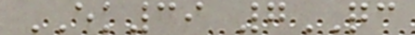EK39 7QC
